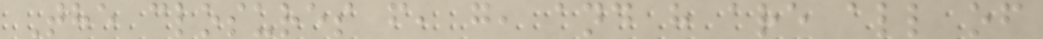The closures f, g, and h are all of
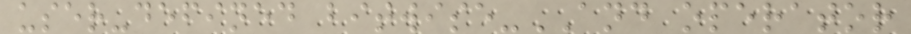user-defined bitwise-AND operator
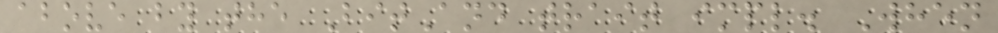above by the BitAnd trait impl. When
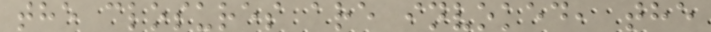the closures are invoked, the
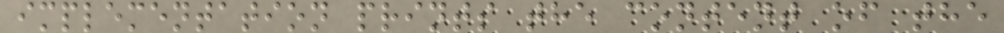implementation prints the content of the
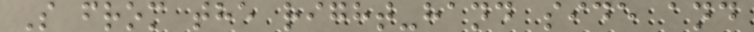S from the right-hand side and
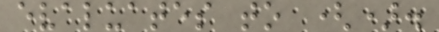evaluates to ().
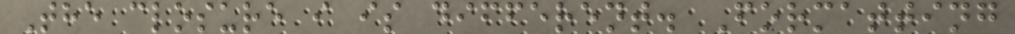The closure i is different. Formatting
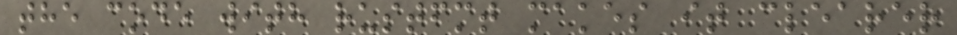the code with rustfmt makes it clearer
